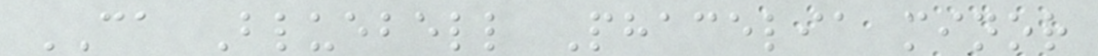CA Bluebell Phacelia minor
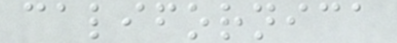californica
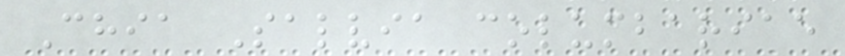Chia Salvia columbariae
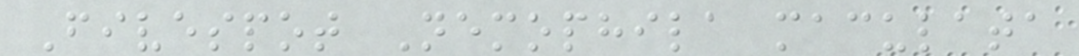Fivespot Nemophila maculata
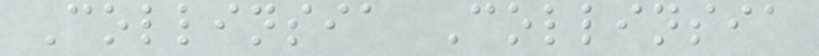Collinsia Collinsia
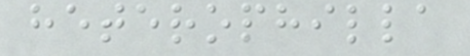heterophilla
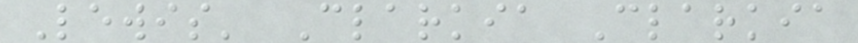Lewis' Clarkia Clarkia
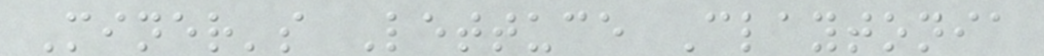Miner's Lettuce Claytonia
